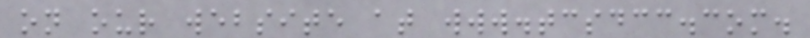on our website at www.tcsdcc.com.
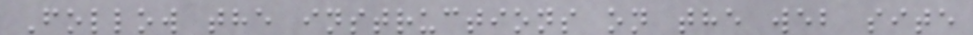Follow the instructions on the web site
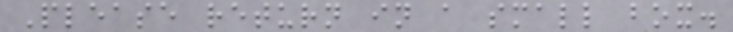Please return in a small box.
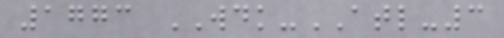1773 WDK-ATL-3
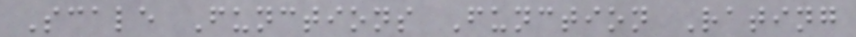Scale Functions Function Rating
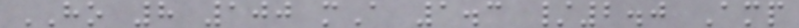HO 8 100 mA 1.3 /2.0 Amp
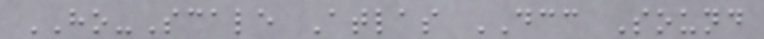HO-Scale Atlas DCC Sound
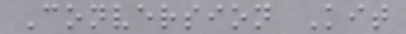Conversion Kit
